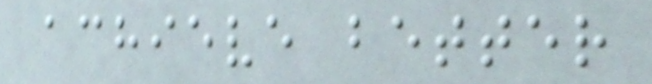achieve better
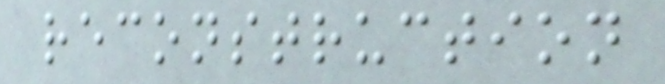reconstruction
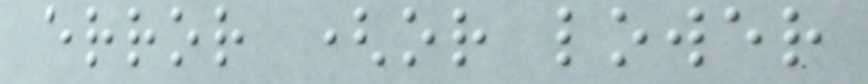error (or lower
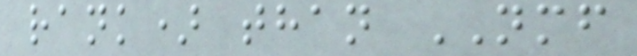rank) than NMF
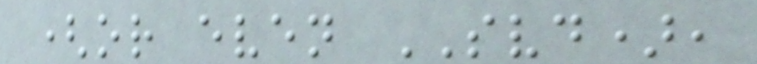(or even SVD),
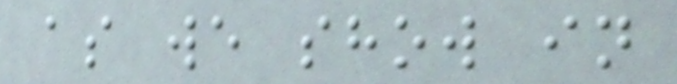as we show in
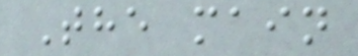The main
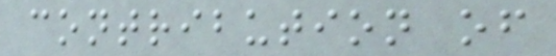contribution of
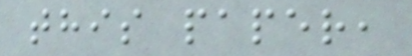this paper,
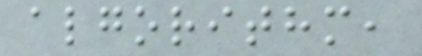algorithm,
